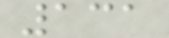131
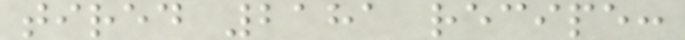tired 2181 recipe:
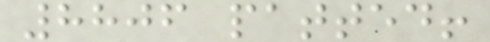8806 patted!
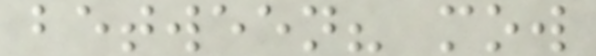between? mow
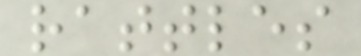rattles
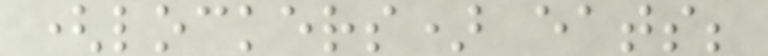(lockers) eats;
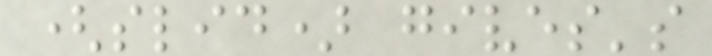(slid) gives's
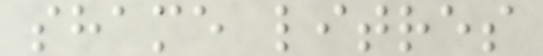shame litres
